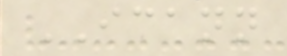ICANN
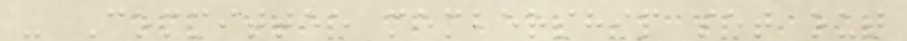- Committee membership set out
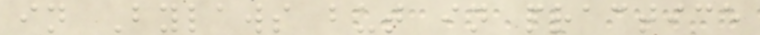in Bylaws but in practice
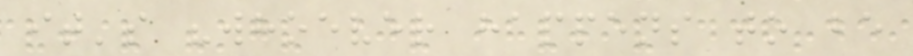it's "whoever happens to be
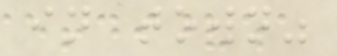in town"
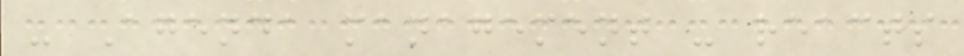- Agenda management - reacts
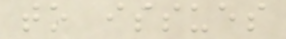to issues
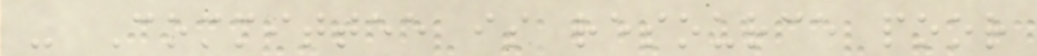- Committee is resource poor
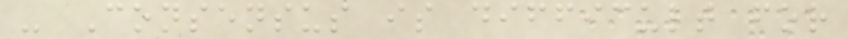- Consensus is difficult for
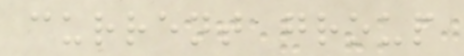current group
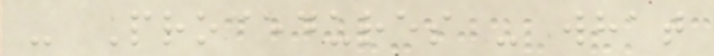- Procedures - what
